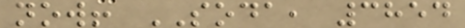now! SODA, 3854
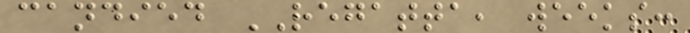candied REGATTA, weeks:
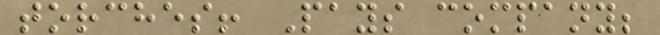torches! Pays company;
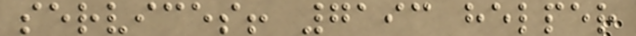services! 7193 helper
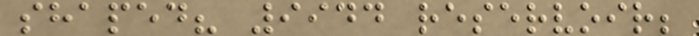shaped? 9944 reservoir;
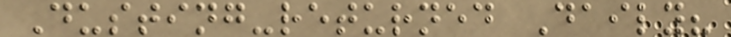Dusting-returned Daily?
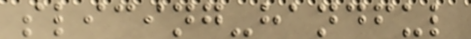slicing-handful
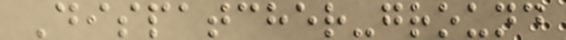Dispatcher-ground
